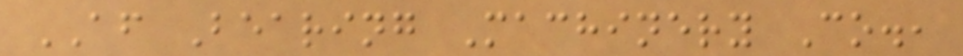AF Bearing Machinery Co.,
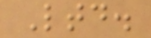Ltd.
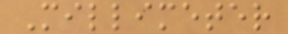Millimeter
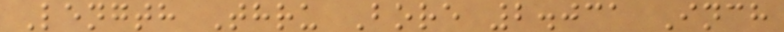Length Thru Bore 2.031 Inch
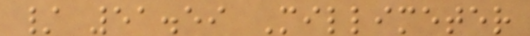/ 51.59 Millimeter
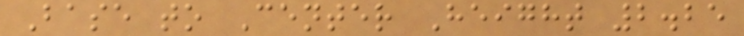Base to Center Height 2.25
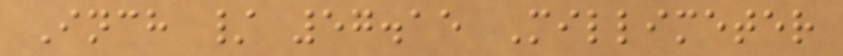Inch / 57.15 Millimeter
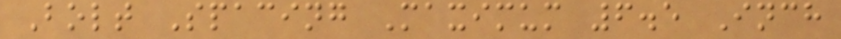Bolt Spacing Maximum 6.5 Inch
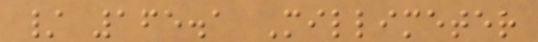/ 165.1 Millimeter
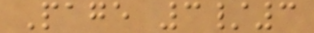Page 3/3
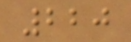220
